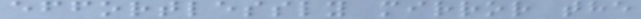effortlessly mirror the
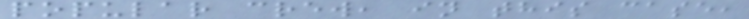popular crew, in this case,
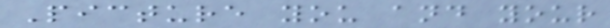Picture you and your
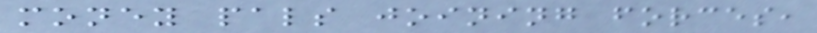money pals joining forces,
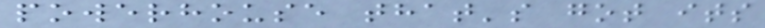powerhouse that's got its
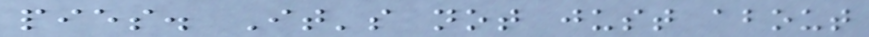pies. It's not just about
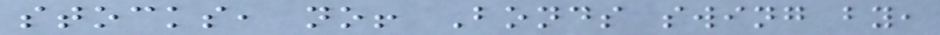stocks, no! Bonds swing by,
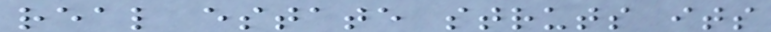real estate struts its
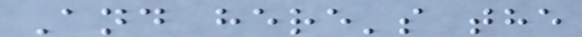And here's the
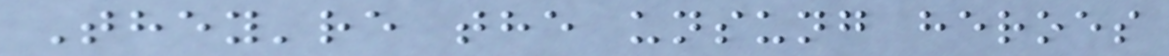They're the unsung heroes
